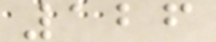126
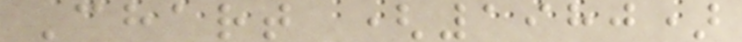Chart (1980)
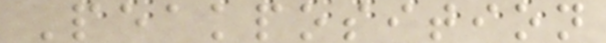Peakposition
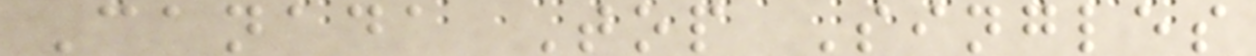Canada Top Singles
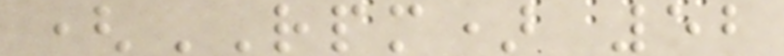(RPM) 52
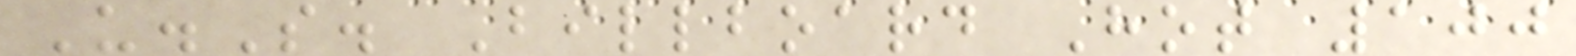U.S. Billboard Hot 100
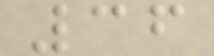36
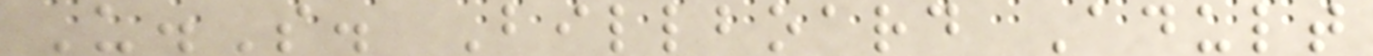U.S. Billboard Adult
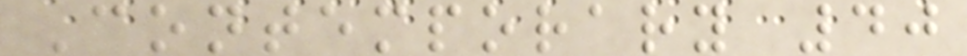Contemporary 40
